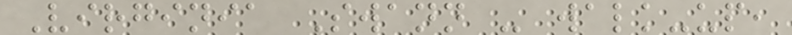Virginia Swann - walk-up,
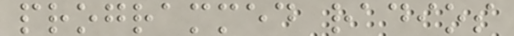programmed radios
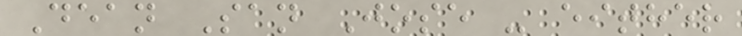Dean San Jose - either
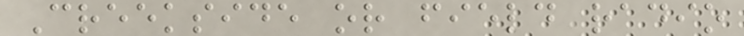Creekside or field radio
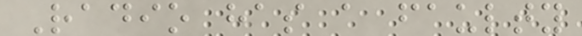Radio has a faulty
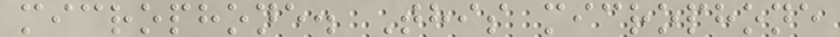microphone. This microphone
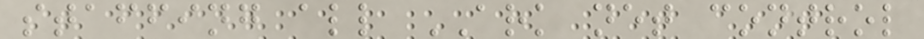staffing all ARK net control
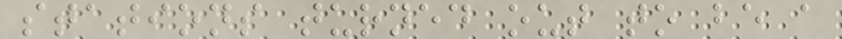stations turned out to be a
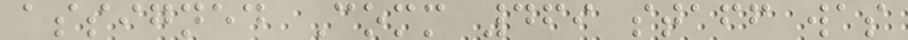assigned Comm 469 staff was
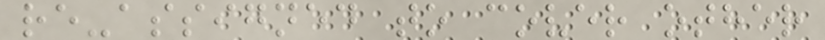re-assigned to cover other
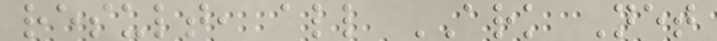result, all ARK Net
